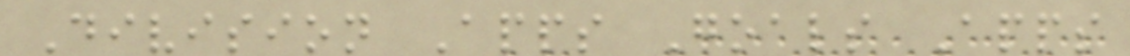Division Apps Goals Apps
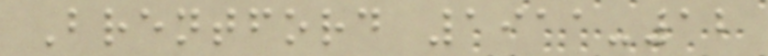Brentford 1911-12
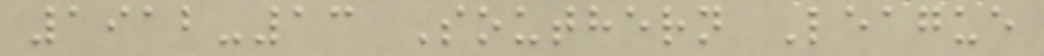1912-13 Southern League
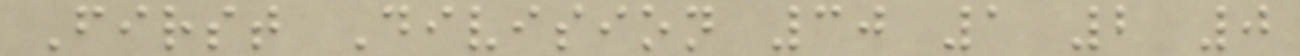First Division 30 1 2 0
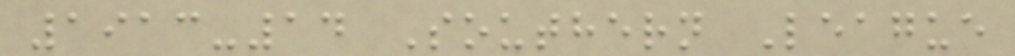1913-14 Southern League
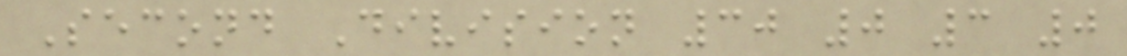Second Division 30 0 3 0
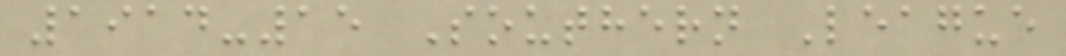1914-15 Southern League
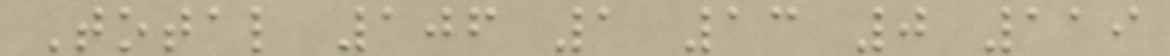Total 106 1 13 0 119
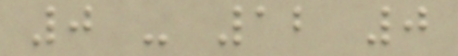0 - 12 0
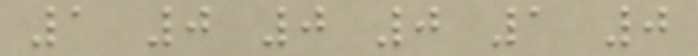1 0 0 0 1 0
